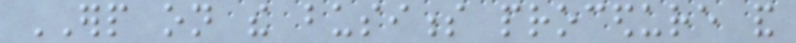ERP on the business procedure and
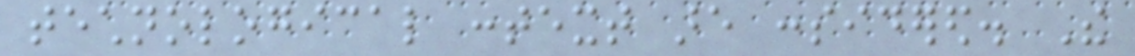technological context are considered. The
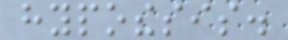hypothesis.
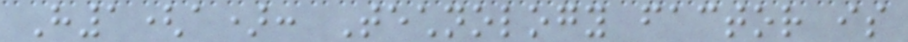H1(a): Technology factor is
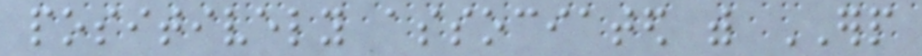positively associated with ERP
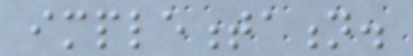implementation.
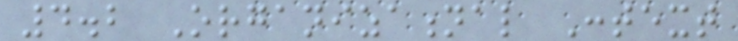4.2 Organizational Context
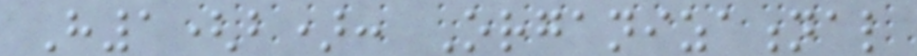H1(b): Organizational
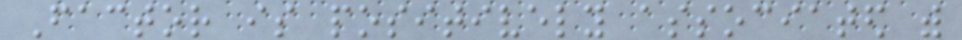Factor is positively associated with
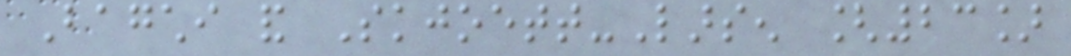Bagchi and Skjoett-Larsen [23]
